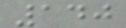140
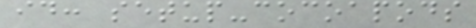id: setup-cocoapods
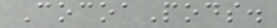CocoaPods.
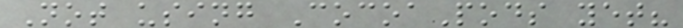Not using CocoaPods yet?
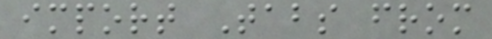import Tabs from
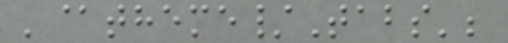'@theme/Tabs';
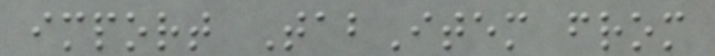import TabItem from
